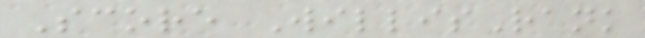Score WillisRank
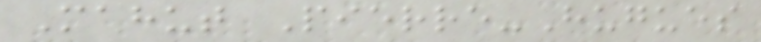Mahut Pierre-Hugues
